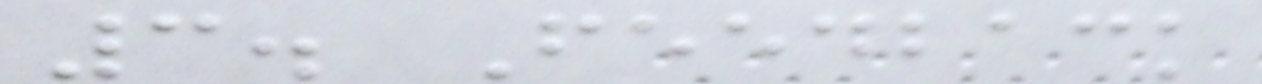3. Feedback
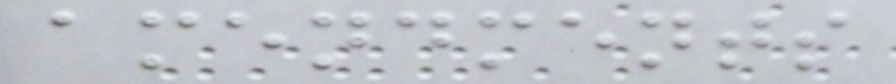amendments
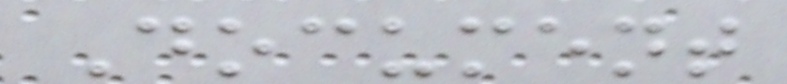Document
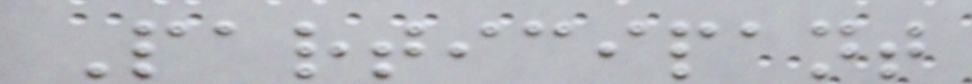Participant
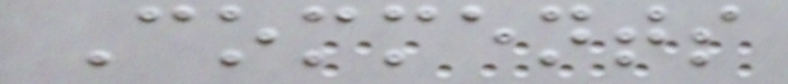Comments
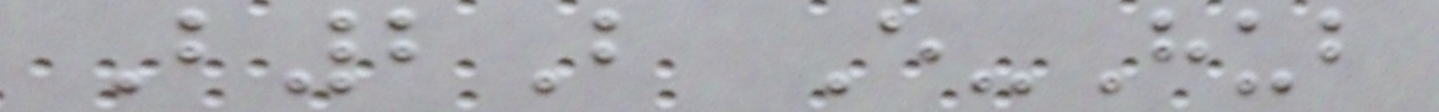B2B E-Hub
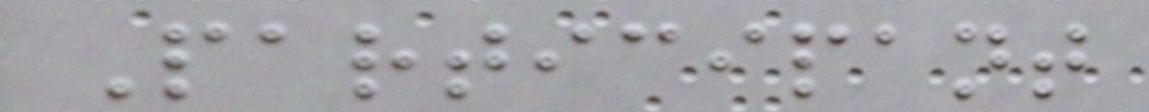Participant
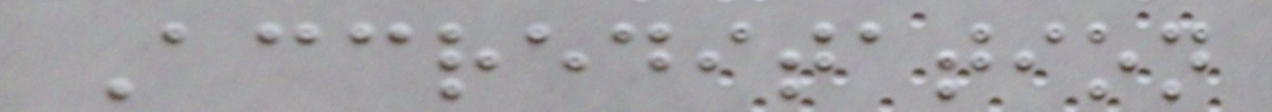Accreditation
